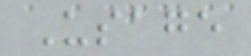Usage
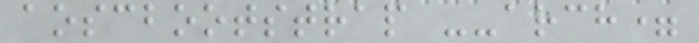aoscbootstrap --arch=
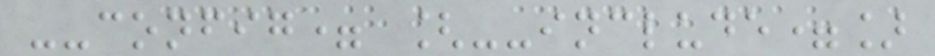--config= [--include=]
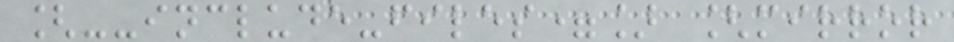[--include-files=] [mirror
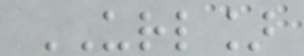URL]
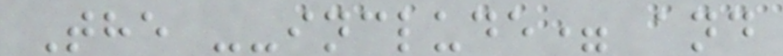The --include= and
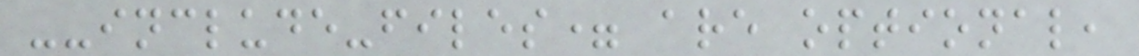--include-files= are optional,
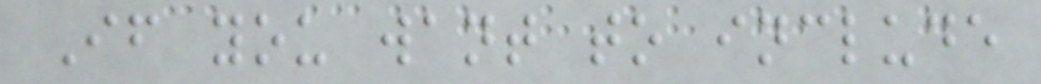If you want to include
